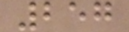257
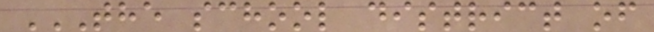THE SCHOOL DISTRICT OF
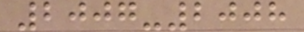2007-2008
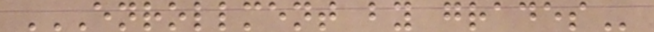ENROLLMENT BY GRADES
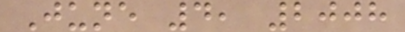June 4, 2008
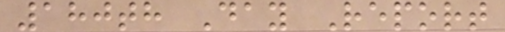180th Day Report
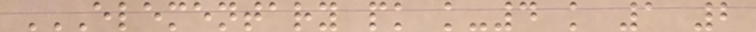ELEMENTARY PK K-4 K 1 2
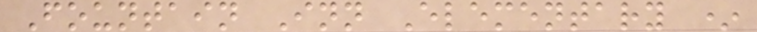Fountain Inn Elementary *
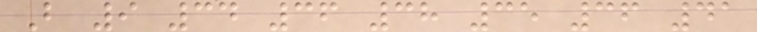B 9 34 36 38 35 36 41
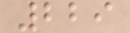229
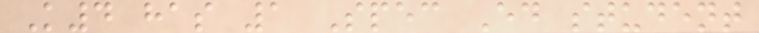K4 has 1 Spec Ed student
